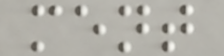ment
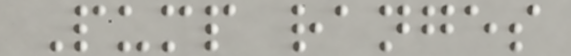Pump ranges
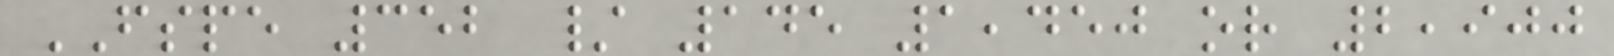FSPE 352 / 145 1,450 or 2,900
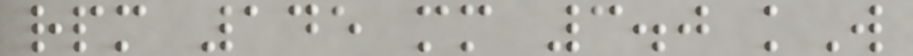rpm 145 mm 3.0 kW
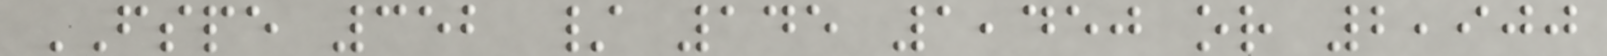FSPE 352 / 145 1,450 or 2,900
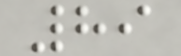89
